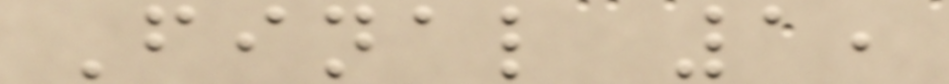Final 1,
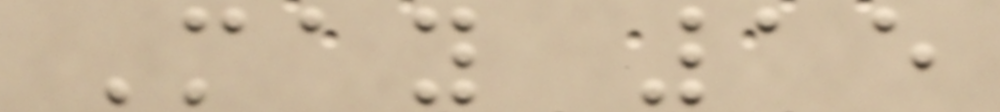May 15
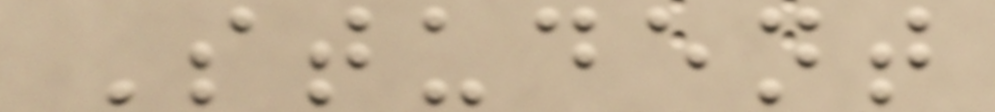Student
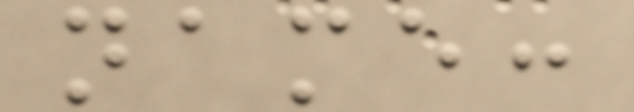name:
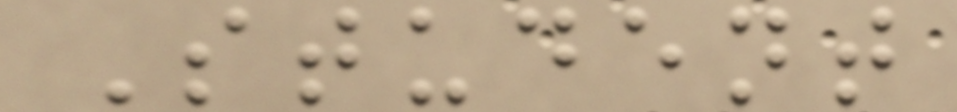Student
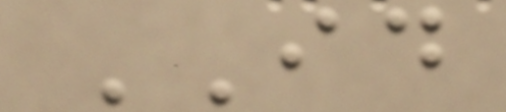ID
